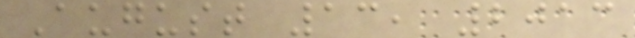August 13, 2013
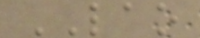LAO
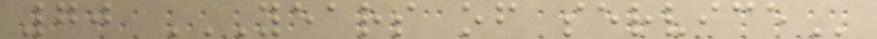70 YEARS OF SERVICE
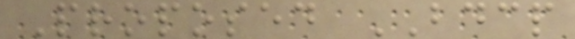Proposed BDCP
